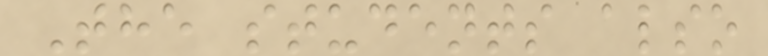The students also
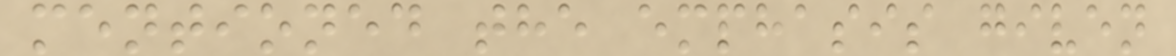mentioned the emphasis given
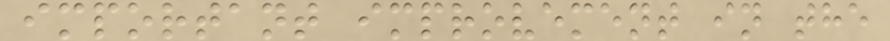important improvement in the
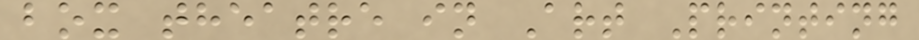box theatre in Art Printing
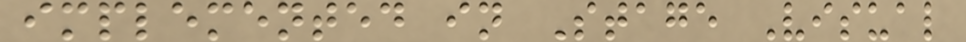implemented in Stage Visual
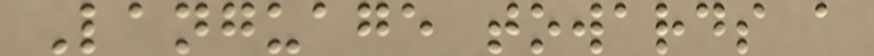Language towards a
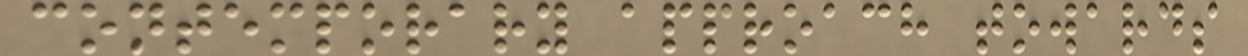contemporary approach towards
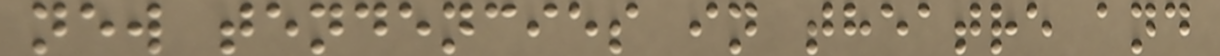new tendencies in theatre and
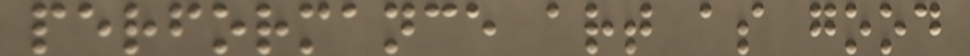performance art as good
